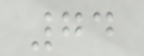74
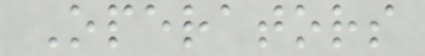Operators
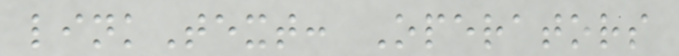linkText: Operators
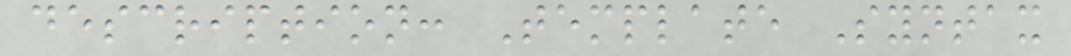description: Template Syntax
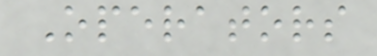Operators
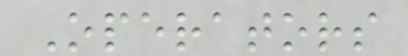Operators
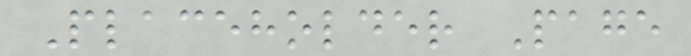Placeholder Page
